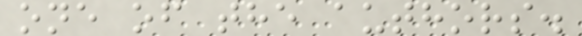one of the authors.
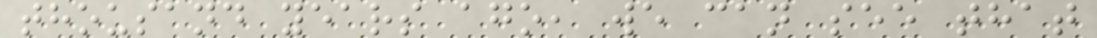thousand years ago, we can see that
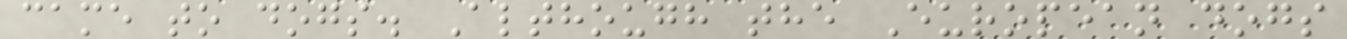came to dogs. Although the European dogs
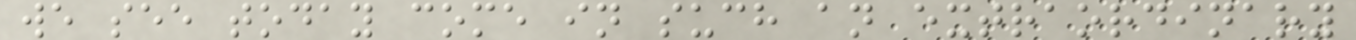we see today come in such an extraordinary
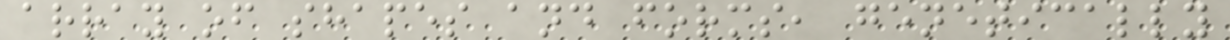array of shapes and forms, genetically
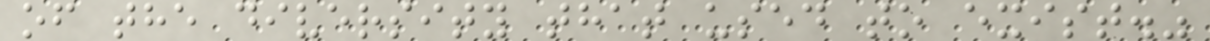of the diversity that used to exist."
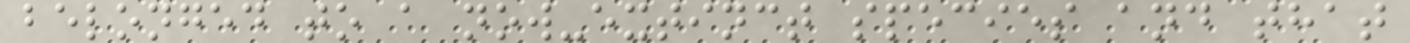belonged to a now-extinct species and that
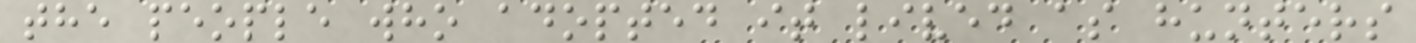the people who adopted it lived as hunters
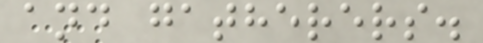and gatherers.
